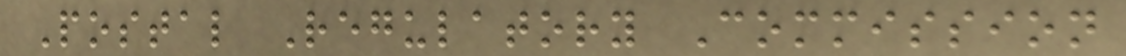Postal Regulatory Commission
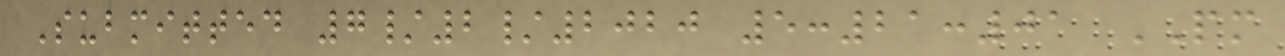Submitted 7/2/2020 5:21:01 PM
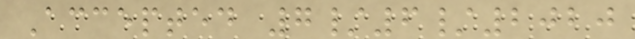Accepted 7/6/2020
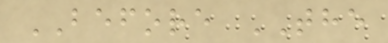BEFORE THE
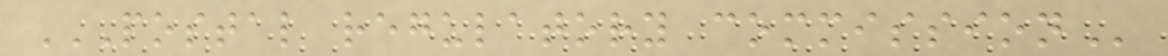POSTAL REGULATORY COMMISSION
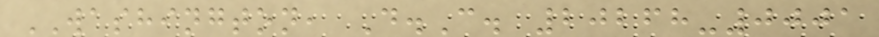WASHINGTON, D.C. 20268-0001
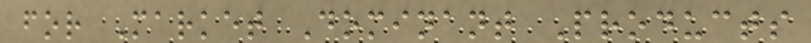for Market Dominant Products
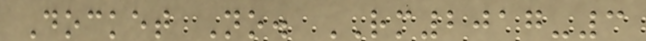Docket No. RM2017-3
